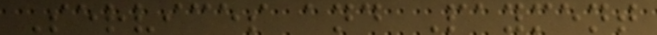Services and Payment
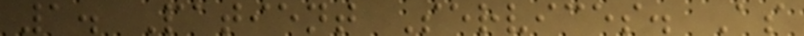1. Patient Services. As
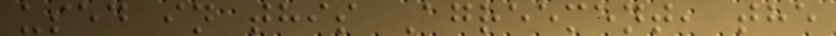used in this Agreement, the
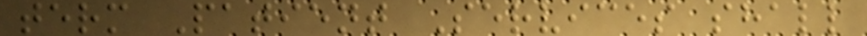term Patient Services shall
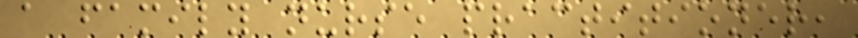a family nurse practitioner,
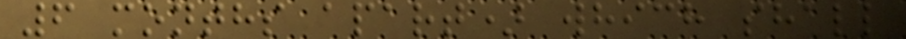6 months apart) which shall
